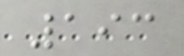193
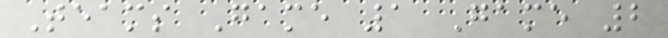Teams Game 1 Game 2
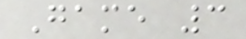Game 3
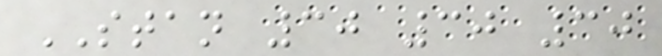STAN 30 30 30
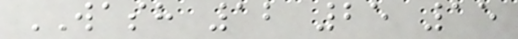WASH 12 25 15
